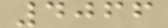4066
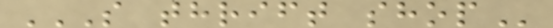S THRIFT SHOP
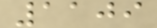1109
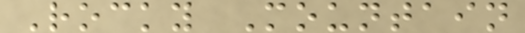Rocky Mountain
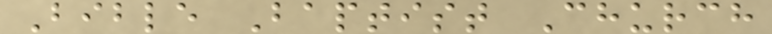Bible Baptist Church
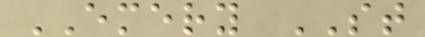EMERY ST
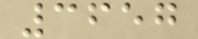3657
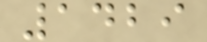1429
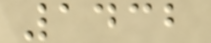1432
